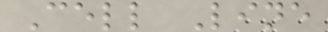Cell Line
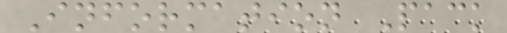Information Pack
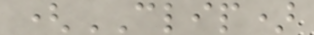(CLIP)
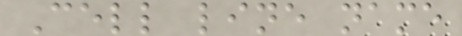Cell line name
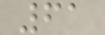61
